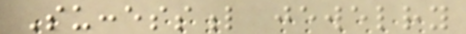Successful jewelry
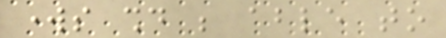works should be able to
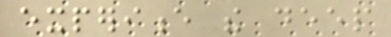experience the deep
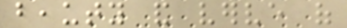beauty and verve of
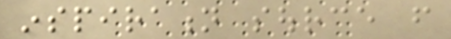inspiration source from
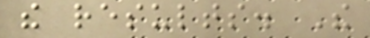the results. The
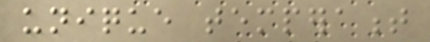unique temperament
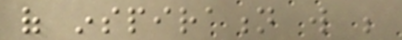of inspiration will be
